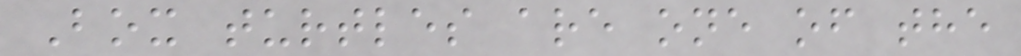Box turtles are one of the
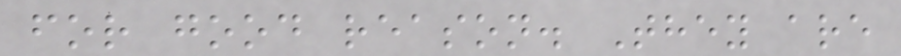for good reason. They are
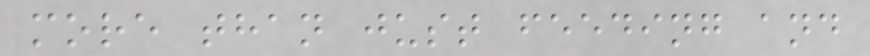more than just feeding and
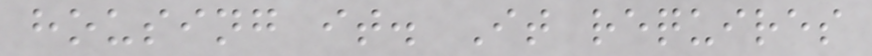housing it. It requires
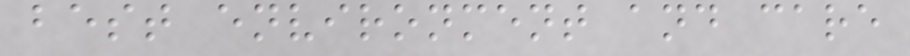best environment and care
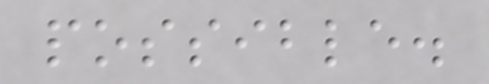possible.
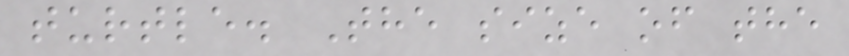turtle. The size of the
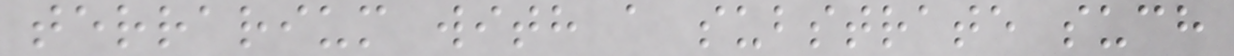terrarium with a substrate such
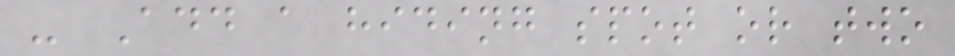- Add a hiding spot or two
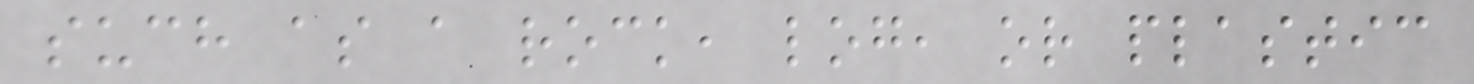such as a rock, log, or plastic
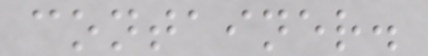container.
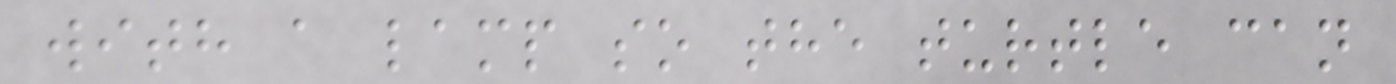with a lamp so the turtle can
